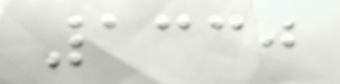1330
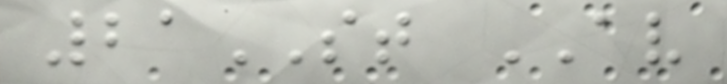21ST AV
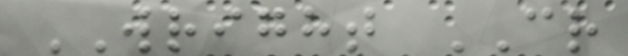WRIGHT CR
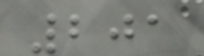201
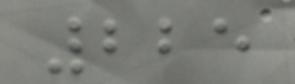225
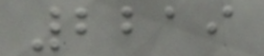2219
